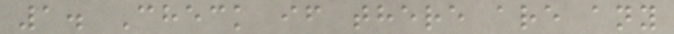1. Check if there are any
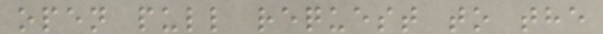open pull request to the
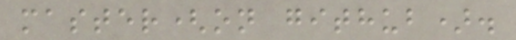master(on github).
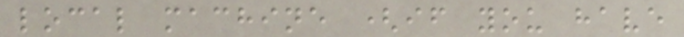local machine (if you have
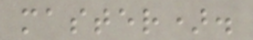master).
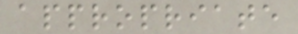appropriate
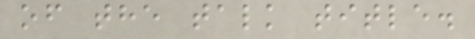of the talk title.
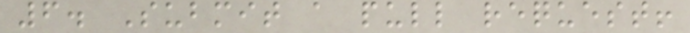6. Submit a pull request!
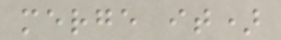merge it)
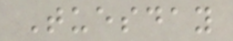Tuesday
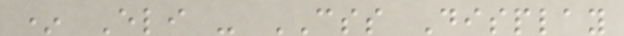* Eli - CSS Display
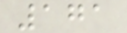171
